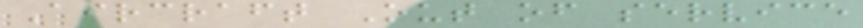Aircraft Out of service
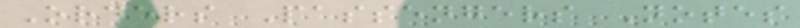Orders Passengers Notes
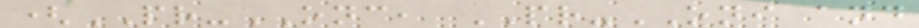(PR-ONC, PR-ONI and
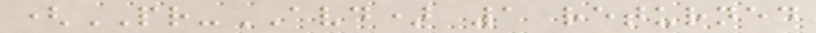(PR-AVD) 1 returned
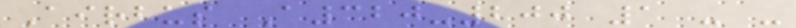Airbus A320-200 1 - -
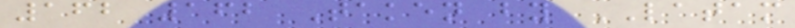162 162 Taken by LATAM
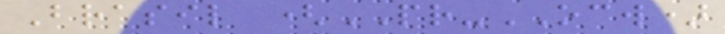Brasil (PR-OCW)
